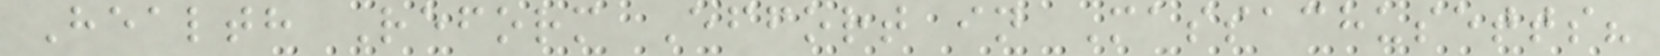Health Reform Effort in Massachusetts?
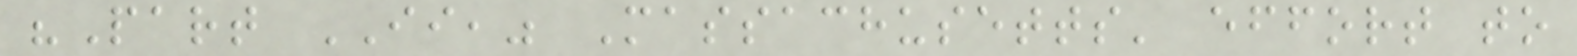"Part II," Massachusetts' effort to
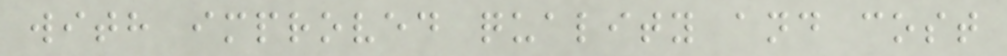with improved quality and cost
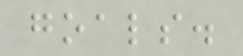goals.
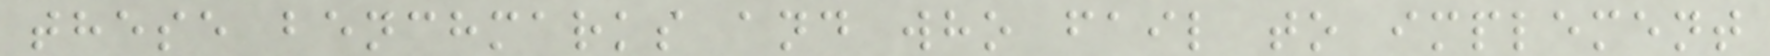these benchmarks and who fail to implement
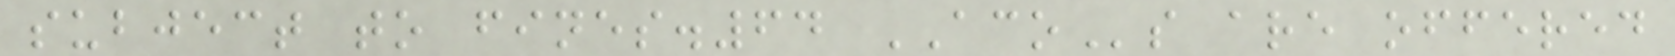subject to fines.64 ACOs are offered
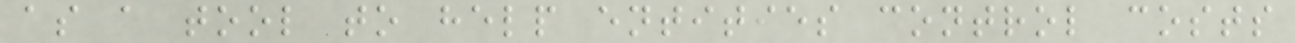as a tool to help entities control costs
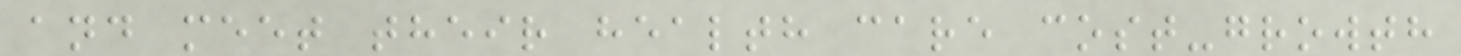and meet their health care cost-growth
